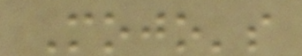Mojo's
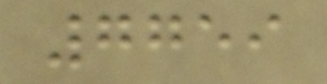7759
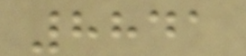8841
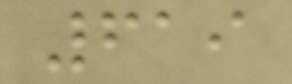619
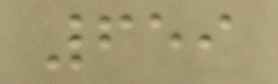659
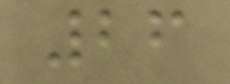26
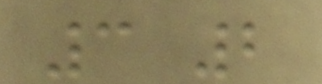3 2
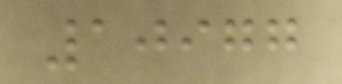10977
